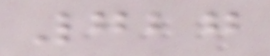727
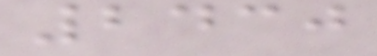2430
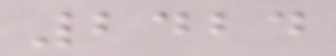2424
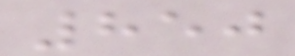850
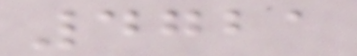4721
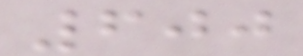600
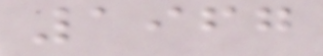1967
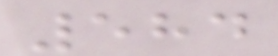584
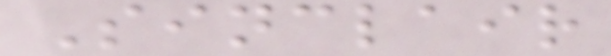Sinclair
